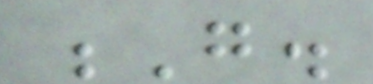G.
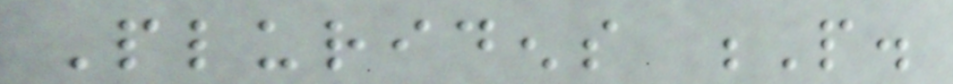Pluridens P.
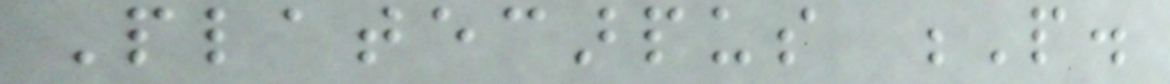Platecarpus P.
